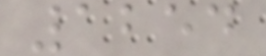1254
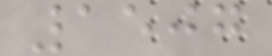1507
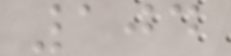104
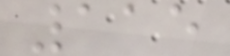115
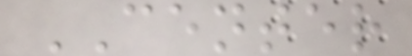CENTER
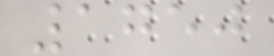1750
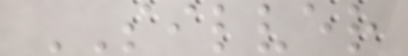SILVER
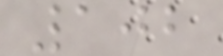102
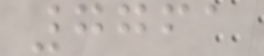7761
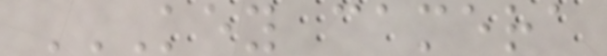KEY CAMERA
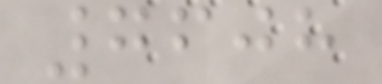7608
